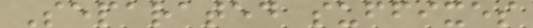Separated suffixes
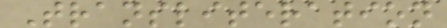Transliteration
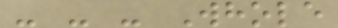- - - Whole
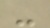-
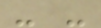- -
